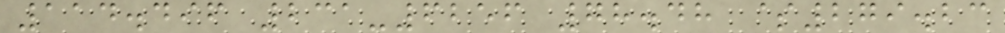114.496 231-6256 78.48 $279.23
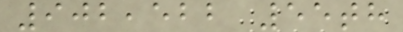902,522 55th
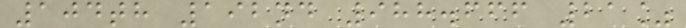104th 192nd 988.666 21%
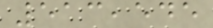513,545
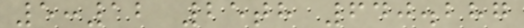5:12 25th 640.287
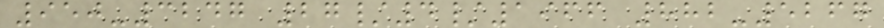950-3247 27/4/1966 882-5267
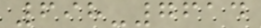698-7614
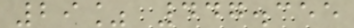29% 447.355
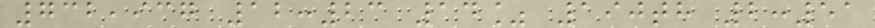732,937 12:23 14% 190th 2:51
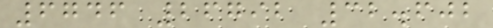6746 26792 32.602
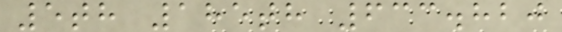5th 185th 633.820
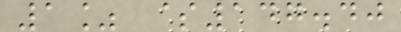1% $147.40
